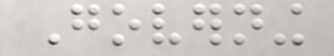Governing
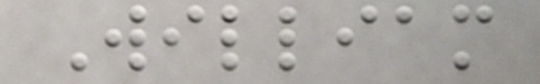William
